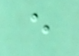e
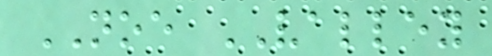NOE VALLEY
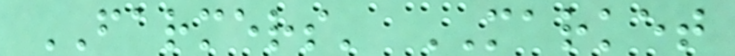FARMERS' MARKET
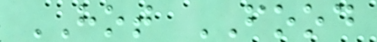HOT FOOD
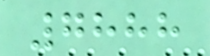7888
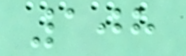108
